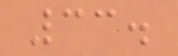33.
